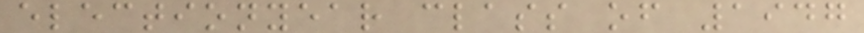electionyear class of 1947
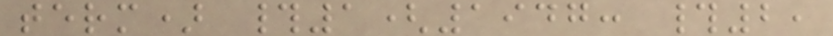term) #1(1947: #2,
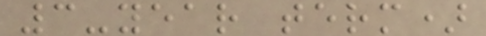3-year term)
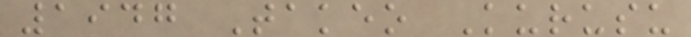1947 Takeo Kurusu
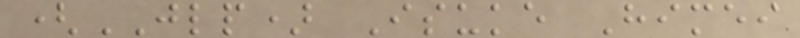(JLP) Isuke Himei
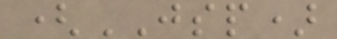(JSP)
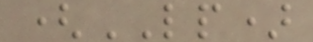(LP)
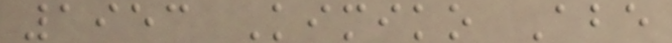1953 Kimiko Abe
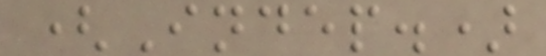(Indep.)
